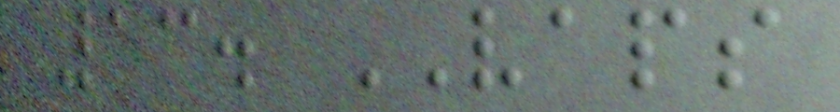13. VAPS
